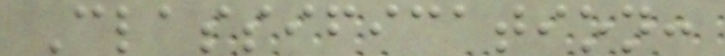Classification:
